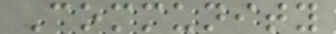Community
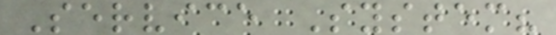Service System?
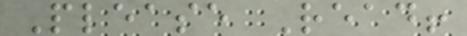Please Read!
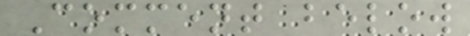Comment below
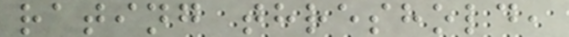rating threshold,
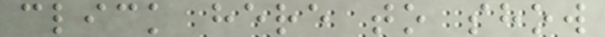click here to show
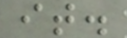it.
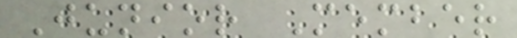Junior Member
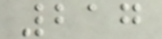217
